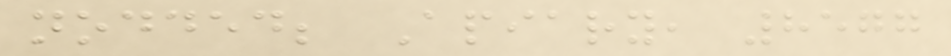nodded; Apiary, 8577
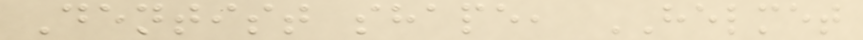Dentist shape, HELMET
